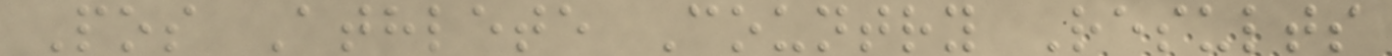Pos Athlete Country Results
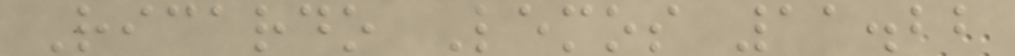Ricardo Lemos 11.22
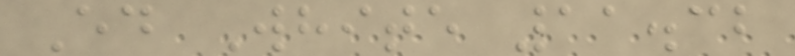Ed White 11.32
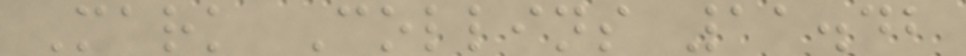Mark Collins 11.42
